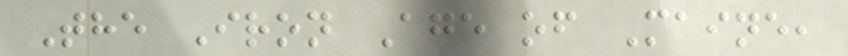The Iron Age of Maine,
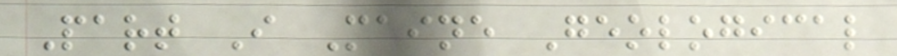Part I Maine Geological
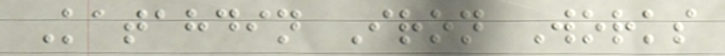Katahdin Iron Works
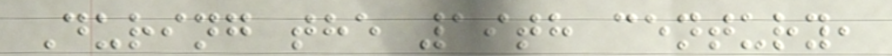During the 19th century,
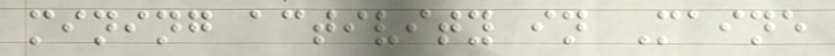mining activity in Maine
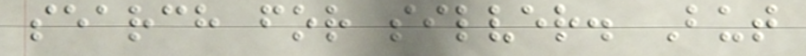search for silver. But
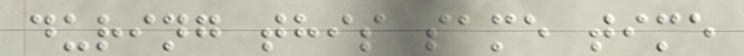during this same time
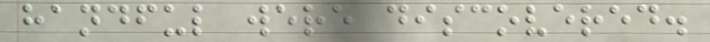handful were discovered.
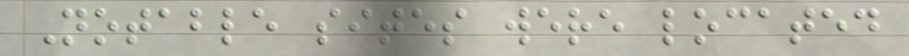Notable sites were located
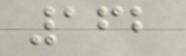162
